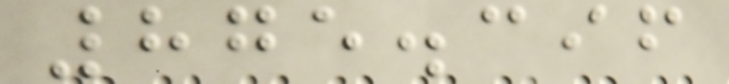875.396
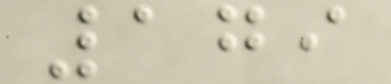179
